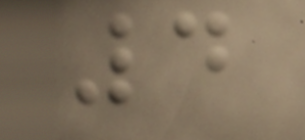4
